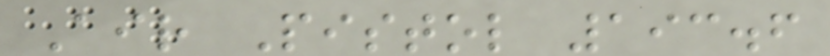Air Pistol 193.6
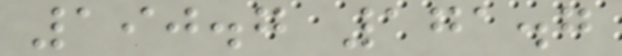190.7 171.7
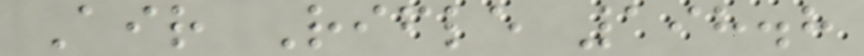Air Rifle 198.8
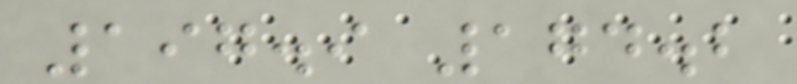197.9 174.2
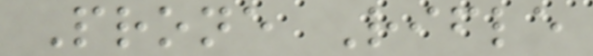Prone Rifle
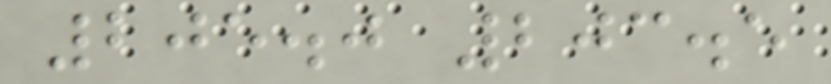205.0 203.5
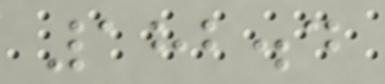182.4
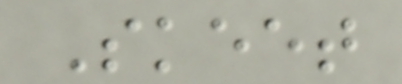Skeet
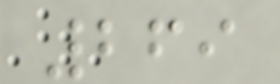269
